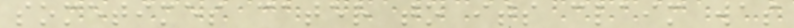sometimes cater to its claim was
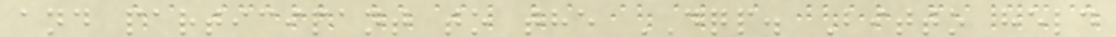and participant to the DQP. Bitto held
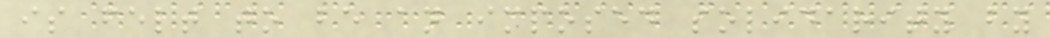is felt to be an imposed solidarity by
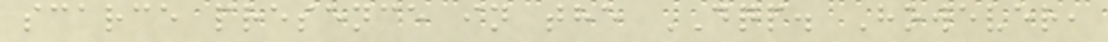scarce presence in the DQP. However,
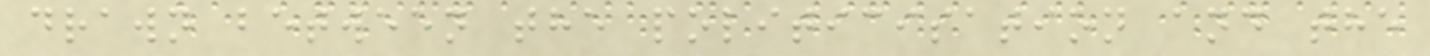drawn between the politicisation and the
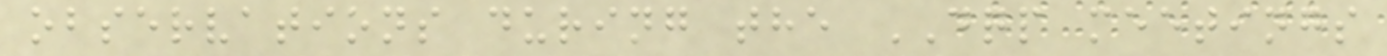observations during the DQP meetings
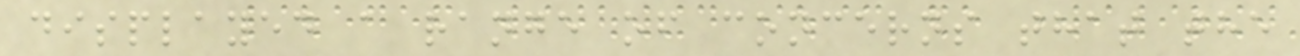displayed a range of concerns that the
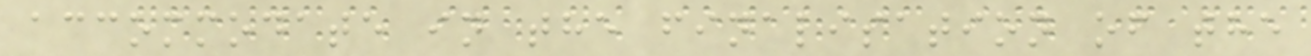accommodate in the finalisation of the
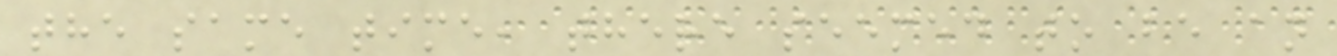the same time, there seemed to be an
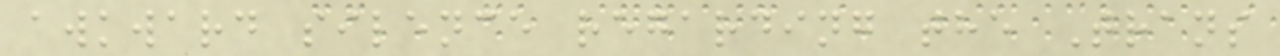awkward silence regarding the Trans
